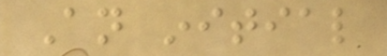An initial
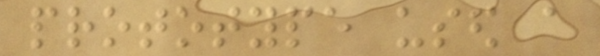prototype used a
